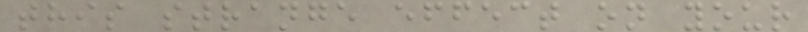this strange effect on your
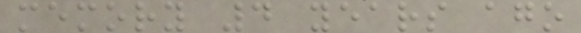memory 4 years ago
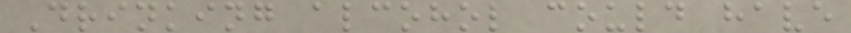Drinking alcohol could have
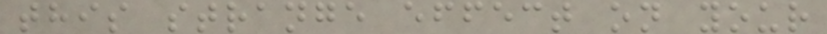this strange effect on your
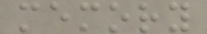memory
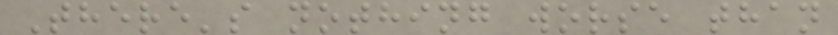There's nothing worse than
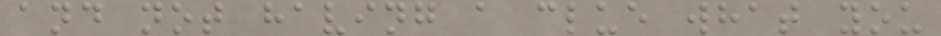and not having a clue what you
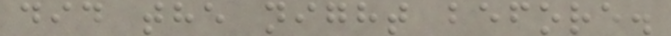did the night before.
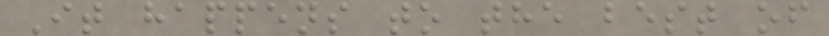It happens to the best of
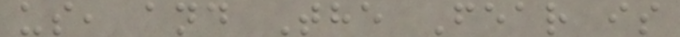us, and The Fear is
